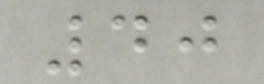40
